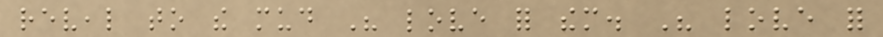reveal to the mud His love for them. His love for
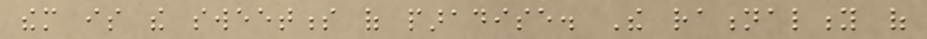them is the sweetness of paradise. The rationality of
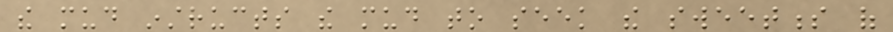the mud instructs the mud to seek the sweetness of
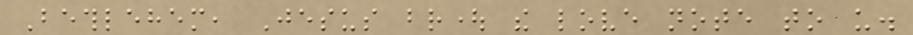Bethlehem, Jesus brought the love note to us.
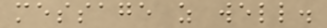message as well.
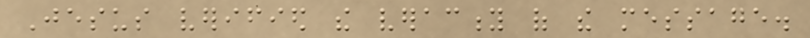Jesus verified the veracity of the message.
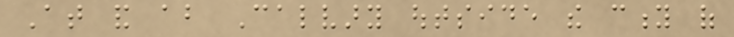At and about Calvary outside the city of
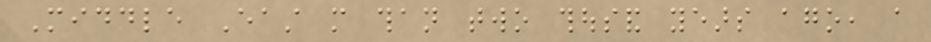Middle East more than two thousand years ago, a
